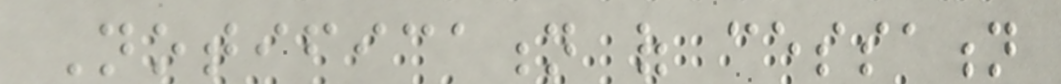Notification of cessation
